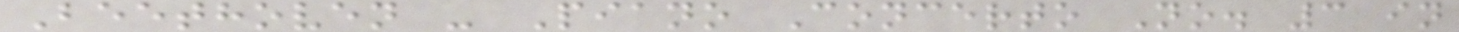Beethoven - Piano Concerto No. 3 in
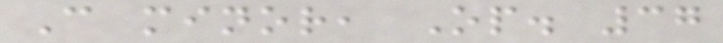C minor, Op. 37
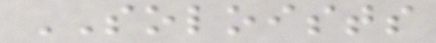SOLOISTS
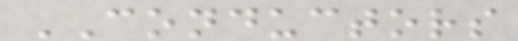CONDUCTORS
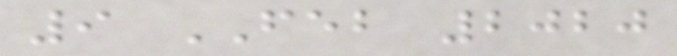9 FEB 2020
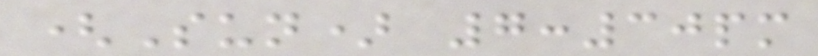(Sun) 7:30pm
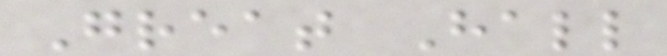Great Hall
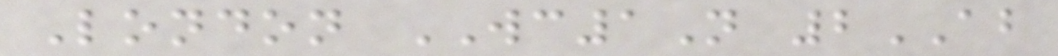London WC1N 2AB
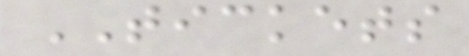TICKETS
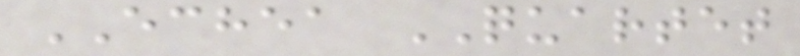ECHEA QUARTET
